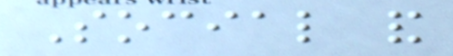Social and
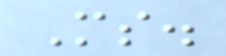Ms.
